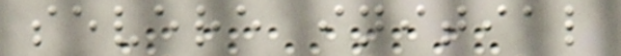severe initial
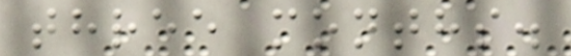three months.
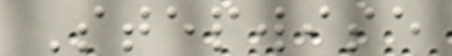Stepwise
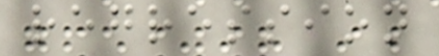regression
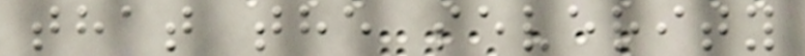that the severity
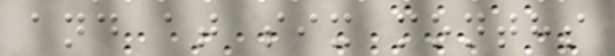and at six months
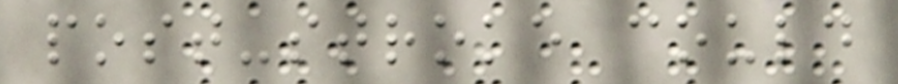post-stroke could
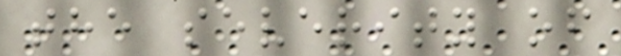the severity of
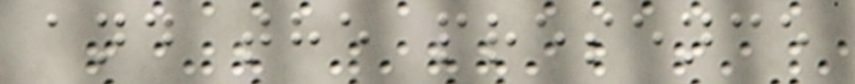and the presence
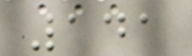141
